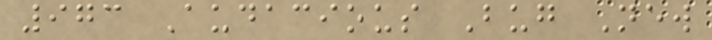973 Audacious Bug New
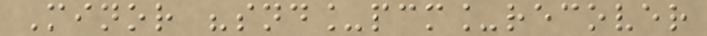Minor "snd_pcm_recover
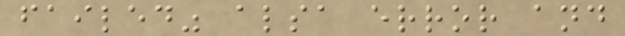failed" alsa error and
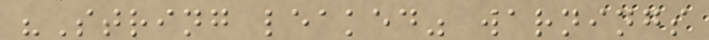"String leaked" warnings
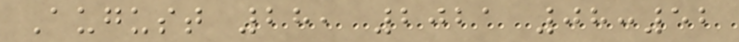August 28, 2021 08:52
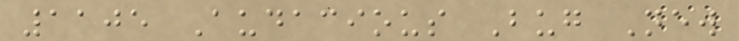1105 Audacious Bug New
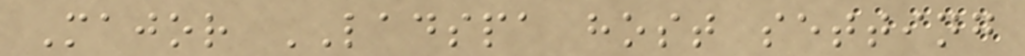Major LADSPA host setting
